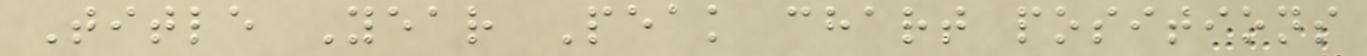Title Year Peak chart positions
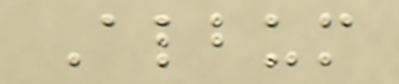Album
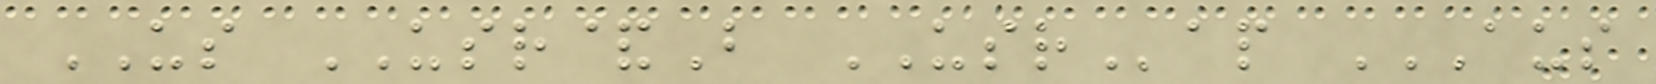US USR&B USRap AUS
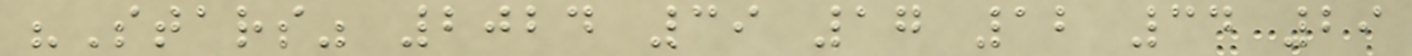"Stars" 2024 39 17 12 34 29
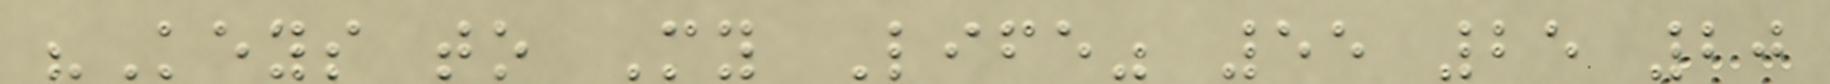"Keys to My Life" 55 25 20
